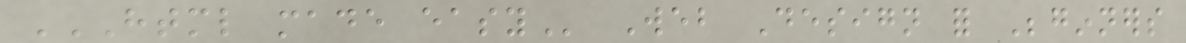HTML MADE EASY Web Design for Beginners
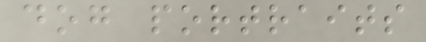dog portraits
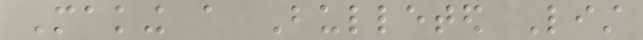Making a Bulleted List
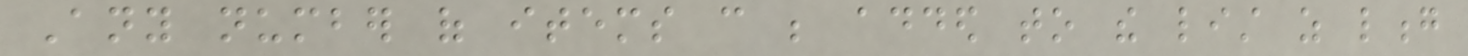Any number of items can be added to the list as long
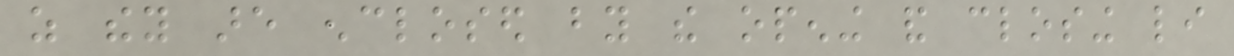as they are enclosed by the opening and closing li
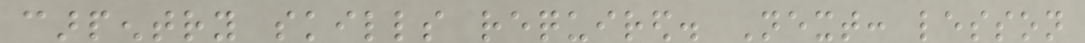carpentry skills required. Next: lesson
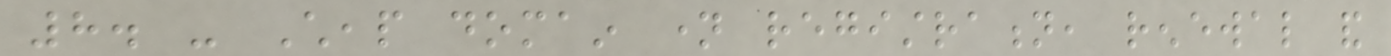8. - Cheap domain name registration, renewal and
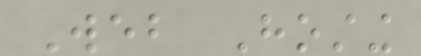Web Hosting
